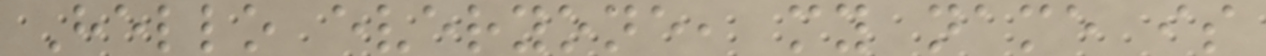Hello everyone, my name is
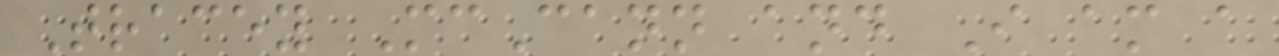Tracey McCann and I am a
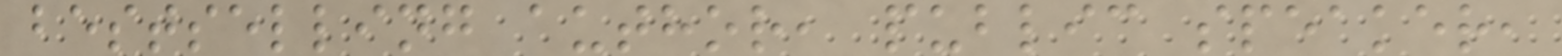bestselling author, public speaker,
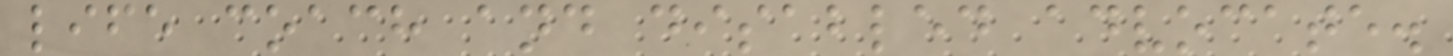life coach and disabled advocate.
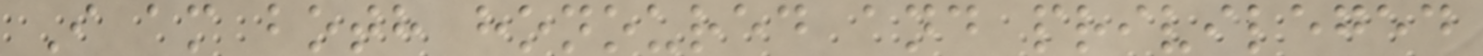I am both honoured and privileged
